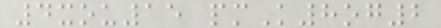4xou15 pmK8og2
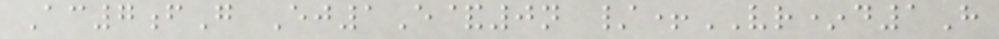Ac7fG Ej1E&0n /+VR*d1H
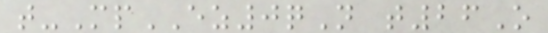t-MpEZ0qN t26O
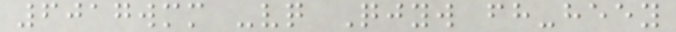6017wmm -vq Qjyw fh-heey
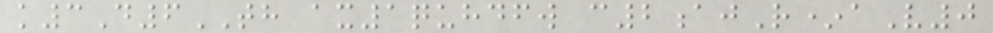k3D6TH ax1quhdfw c2ajR*aV0
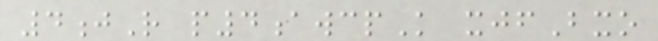4jR p4awcpK xjfBxo
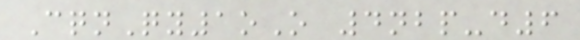CqnQy1oO 4nbp-d6
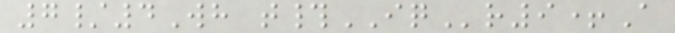7/4Wh t#IQr9+A
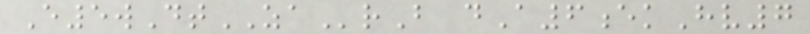E5wDtZArB dA6ekHv7
